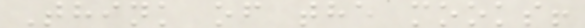Think of the mooks!
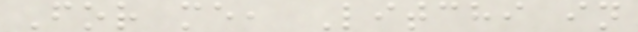For me, Litchi in
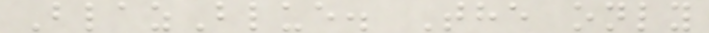BlazBlue. The only
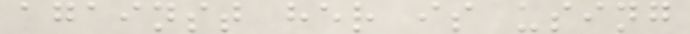against her is using
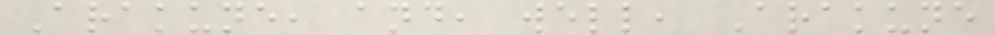Arakune, and, well, Arakune
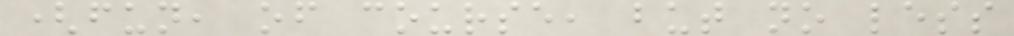(fun, of course, but no less
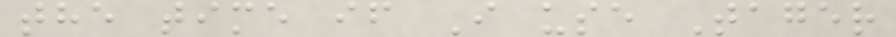the time if I use Tager
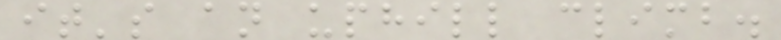it's an uphill climb.
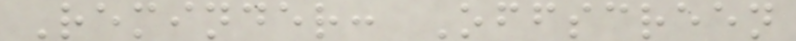Reminder: Offscreen
